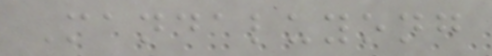Mandaluyong
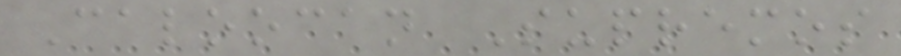Caloocan Supremos
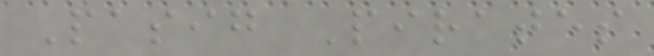Pasig Pirates
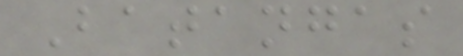Batangas
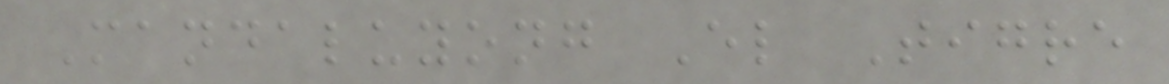Mandaluyong El Tigre
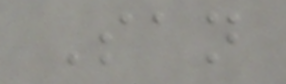San
